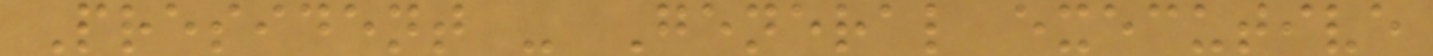President - General executive
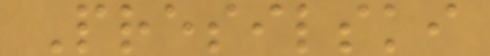Presilski
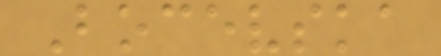Bocevska
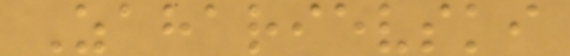Zaharievski
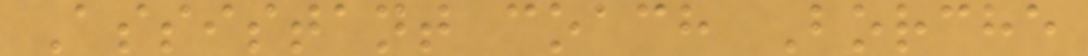Assistant coach Borche
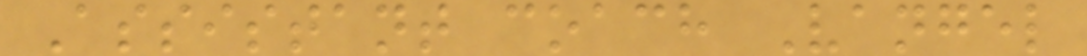Assistant coach Vangel
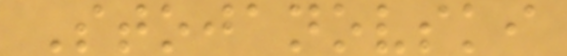Stojanovski
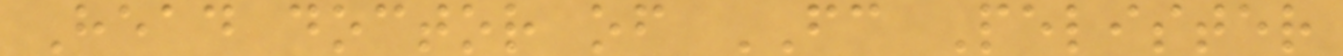Head doctor of FC Pelister
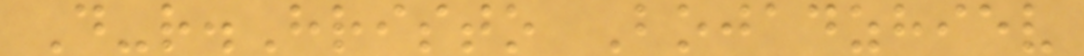D-r.Hristo Bojadzhiev
